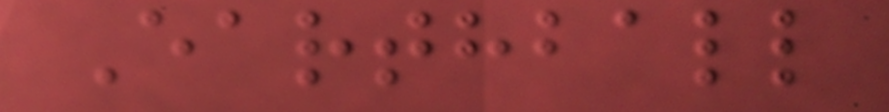Earthball
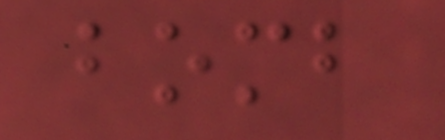bomb
